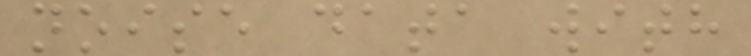noise data with
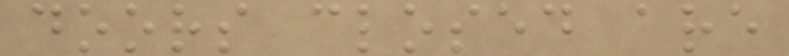doors closed are
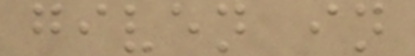given in
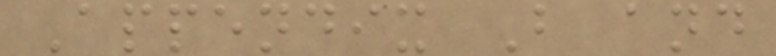Appendix B and
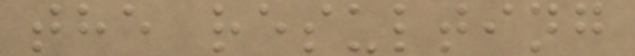the resulting
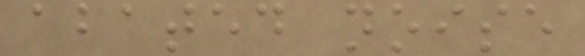abated noise
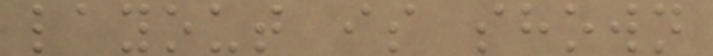layout is shown
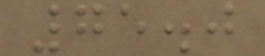75.0
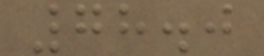78.0
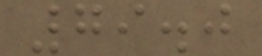79.0
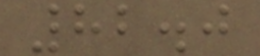82.0
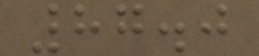87.0
